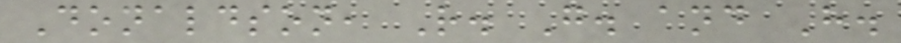Donaldson, R. G. and H.
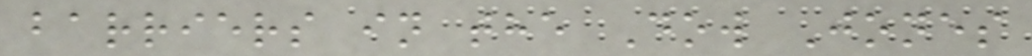barriers in the Dow Jones
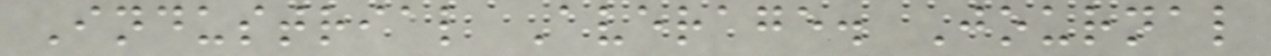Industrial Average. Journal
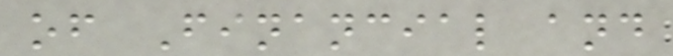of Financial and
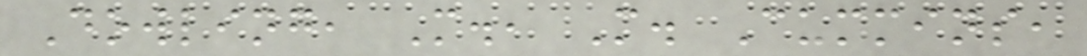Dowling, M., M. Cummins,
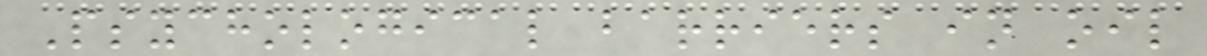Psychological barriers in oil
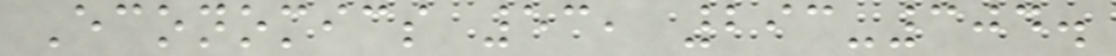Economics 53, 293-304.
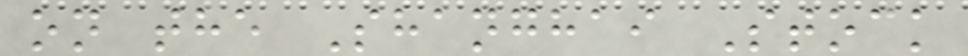on the Shanghai Stock
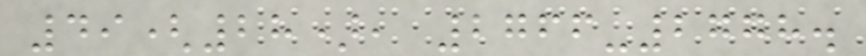49(28), 2766-2778.
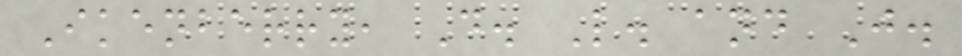Ikenberry, D. L. and J.
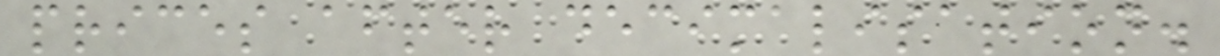prices after decimalisation.
